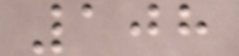108
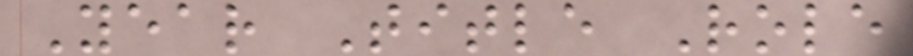Year Title Role
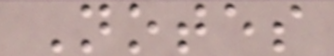Notes
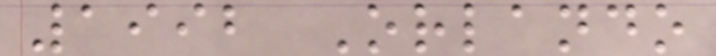1992 Orlando
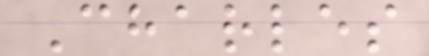Charles
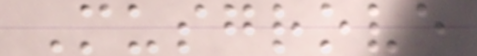Musgrove
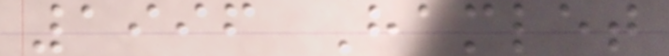1996 Hamlet
